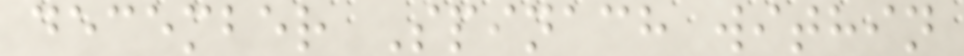december Spinach within
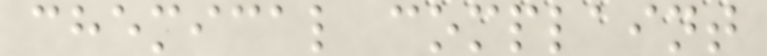chemical complaint
